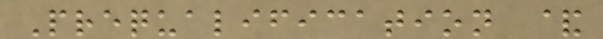Prequalification &
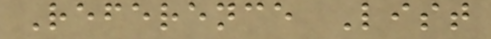Reference List
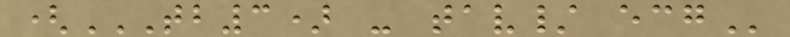(TB3) - TAV/ ECG
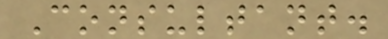Consultant.
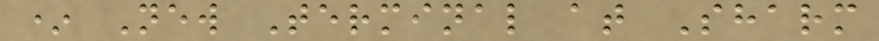* New Terminal at Sharm
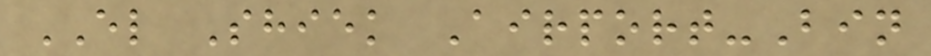EL Shiek Airport-Bin
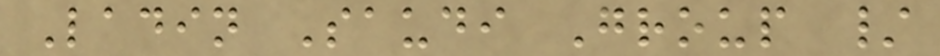Ladin Saudi Group /
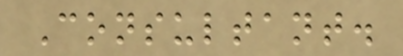Consultant.
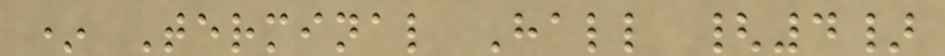* Terminal Hall {4}
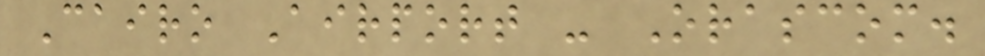Cairo Airport - Orascom.
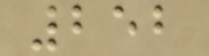252
